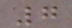7
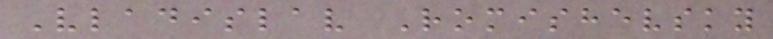Vladislav Romishevsky
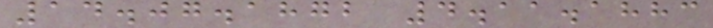14.07.1872 4.11.1883
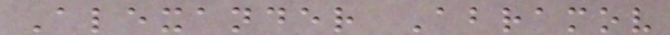Alexander Abramov
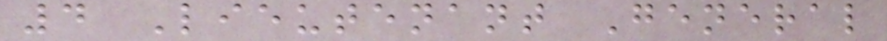4 Lieutenant General
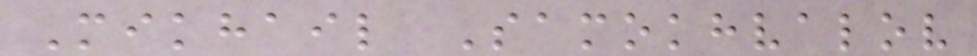Mikhail Samokhvalov
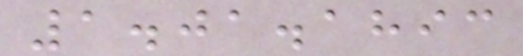1.01.1893
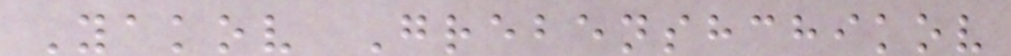Yakov Grebenshchikov
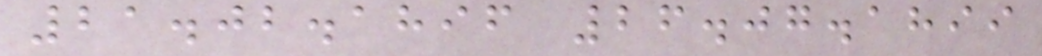21.02.1896 26.07.1899
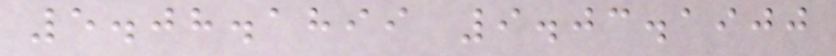5.08.1899 9.03.1900
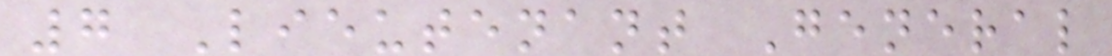7 Lieutenant General
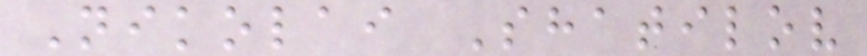Nikolai Shatilov
